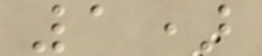1)
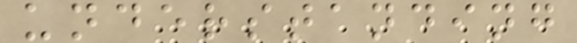understanding
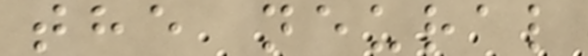the neural
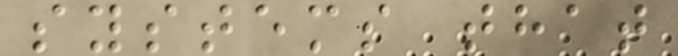systems that
